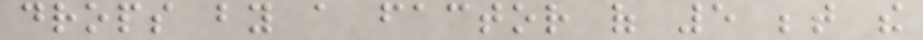drops by a factor of 5 between the
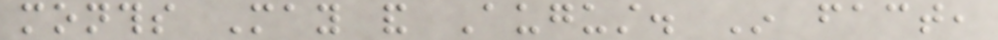months May and August. In fact,
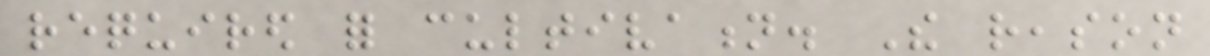required for cultivation. The reason
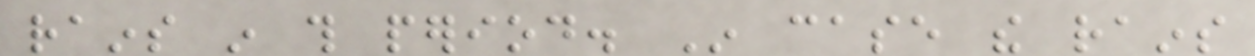rains in this period. In case the rains
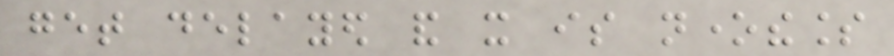get delayed and it is nonetheless
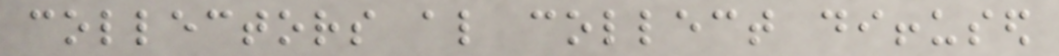collectors also collect diffused
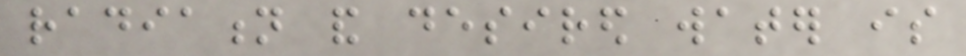radiation and desired water is
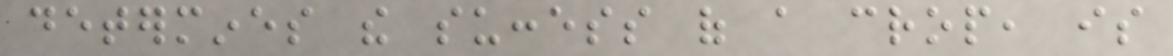determines the success of a crop, is
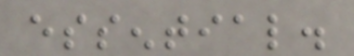essential.
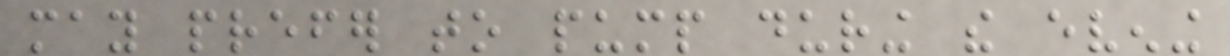may prefer to pump during the evening
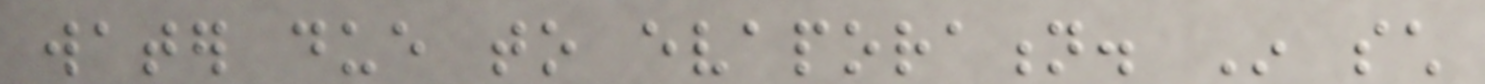water due to evaporation. In such
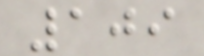109
